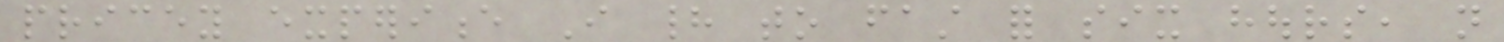pricey experience I had to fast for six hours, not
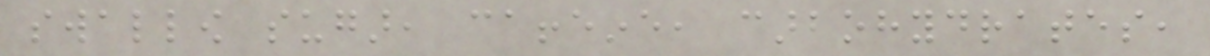swallow sugar, caffeine, carbohydrates,
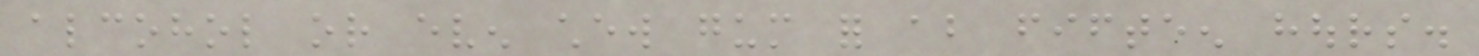alcohol or even chew gum for about fifteen hours.
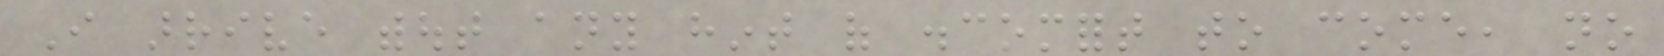I arrive without any hint of discomfort to come, no
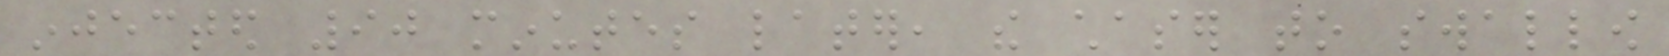injected 90 minutes later, the chaser to swallow
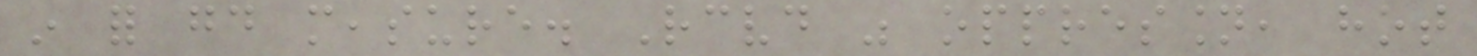in for good measure. Received was oppression, hot
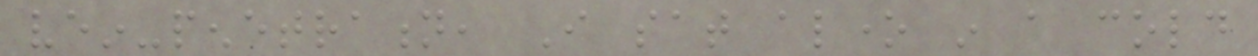vein-penetration, I sat alone in a cold
